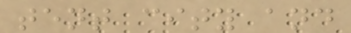tent city and
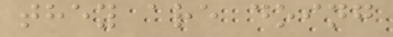they are doing
